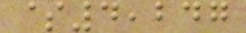$4,247
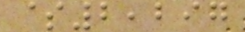$2,297
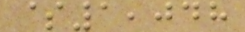$1,048
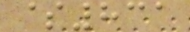$831
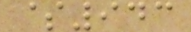$943
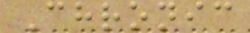Chronic
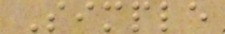Simple
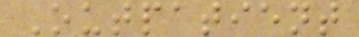Outpatient
